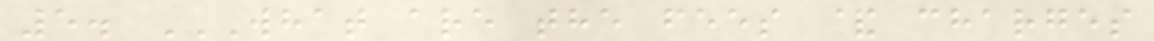5. WHAT ARE THE FEES & CHARGES
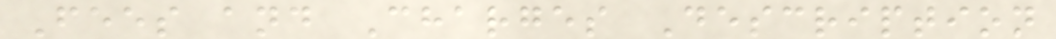Fees and Charges Description
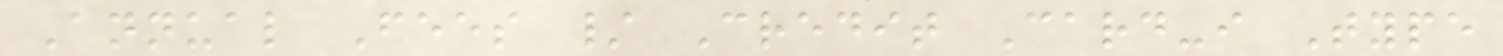Annual Fees / Credit Card-i Type
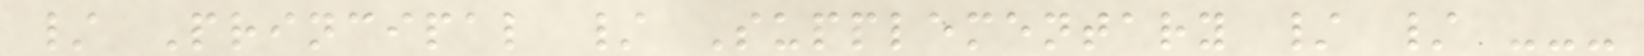/ Principal / Supplementary / / ---
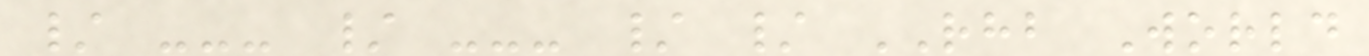/ --- / --- / / RHB World
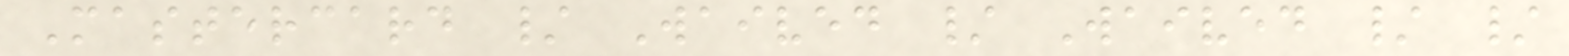Mastercard / Waived / Waived / /
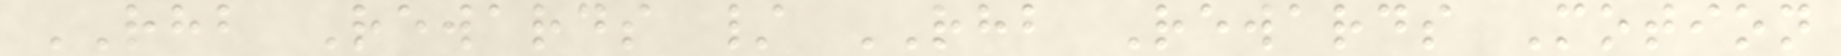RHB Rewards / RHB Rewards Motion
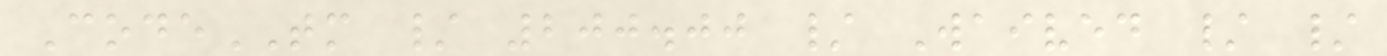CodeTM / 200.00 / Waived / /
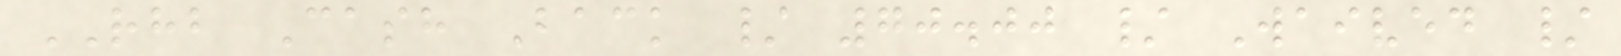RHB Cash Back / 70.00 / Waived /
